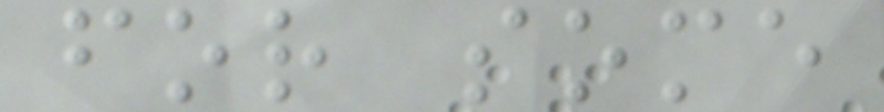for some
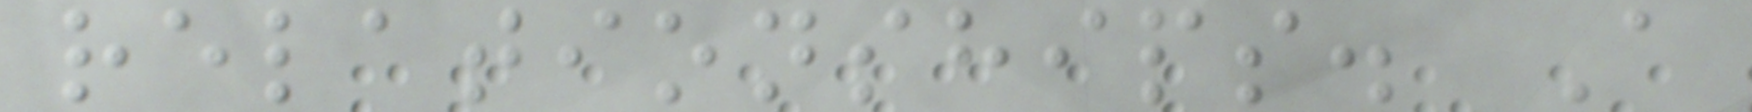relationships. A
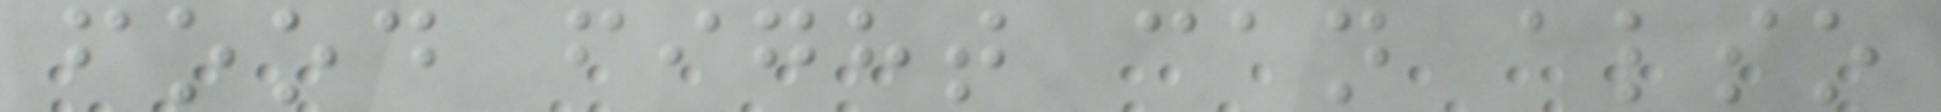food fight can also
